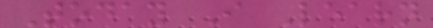Today I Learn
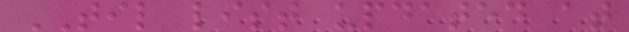TIL list updated at
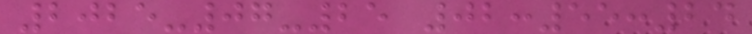2025-07-25 02:55:24
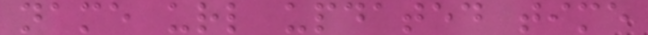name url updated time
